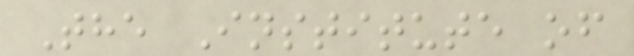The Institute of
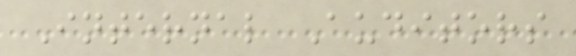Internal Auditors
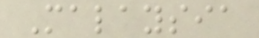Malaysia
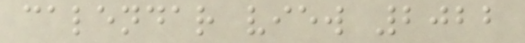calendar view 2022
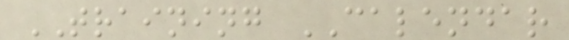TRAINING CALENDAR
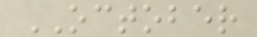OCTOBER
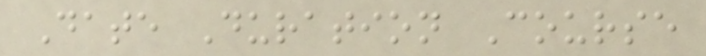Date Duration Course
